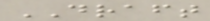DRAFT
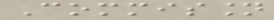Commission
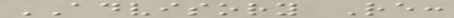ADVISORY Re:
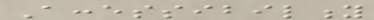Accessibility
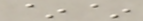~~
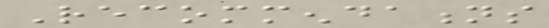Recommendations
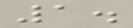1.
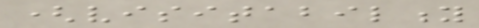(visitability
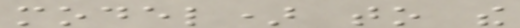model) to the
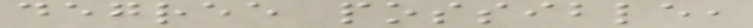degree possible,
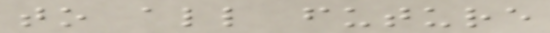to all future
